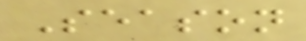Season
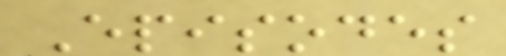Episodes
